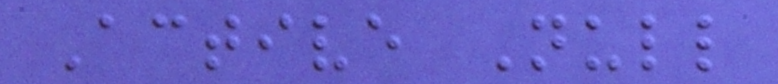Active Null
